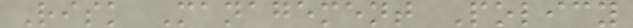Risk Management Policy
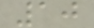10
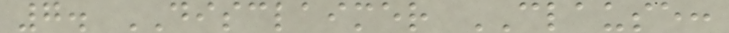7. DISCLAIMER CLAUSE:
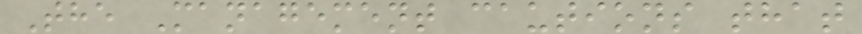The Management cautions that
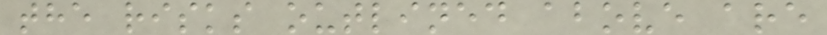the risks outlined above are
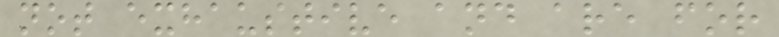not exhaustive and are for
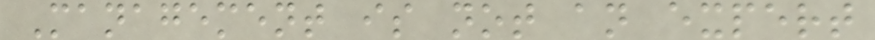Management is not an expert
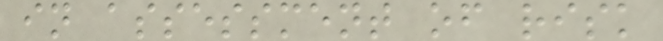in assessment of risk
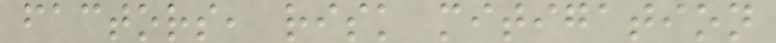factors, risk mitigation
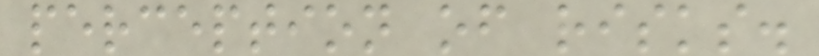perception of risks.
